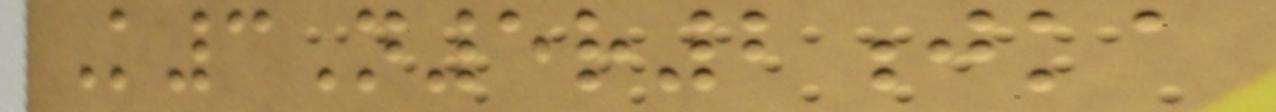K3N5r2jka
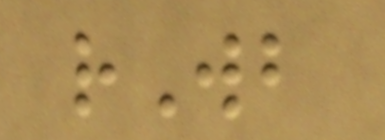rWb
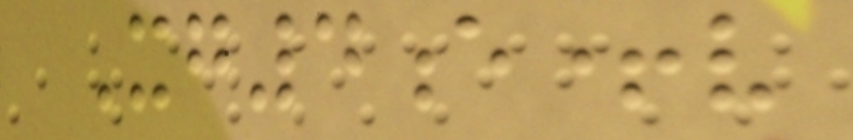Xg4e+v
